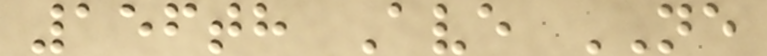156th Ave NE
